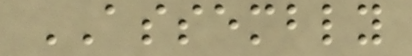ASSEMBLY
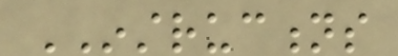INSTRUCTIONS
